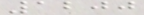1200
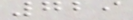729
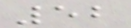52
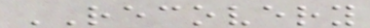RECOVERY
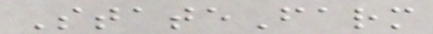StateFarm
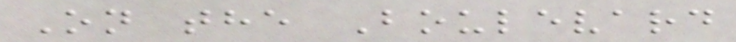On the Boulevard
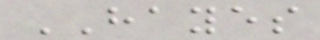HAYES
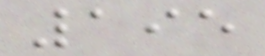195
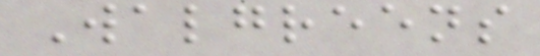Walgreens
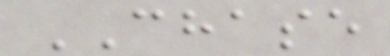CHASE
